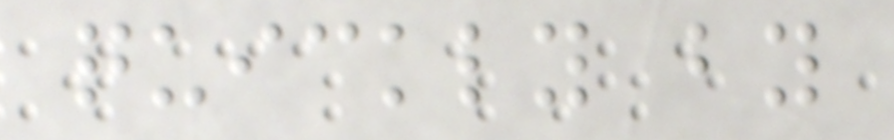quickly by
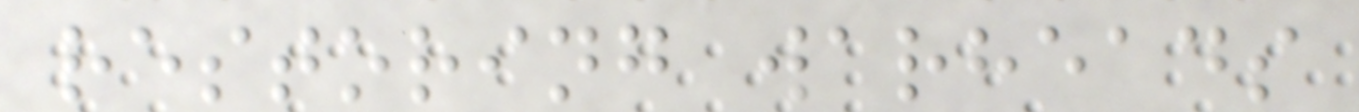restoring warheads
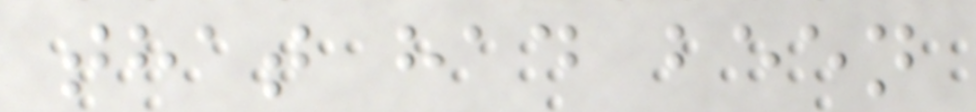that had been
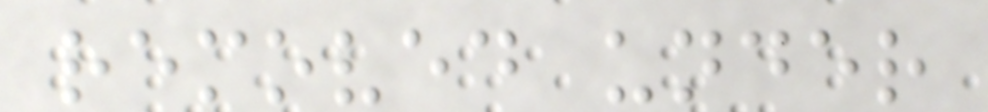removed under
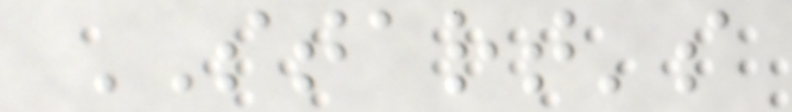START's
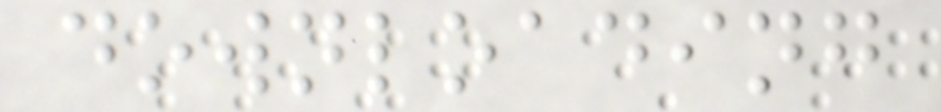downloading
